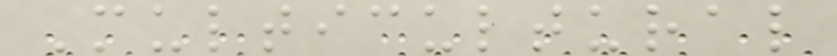Multicultural
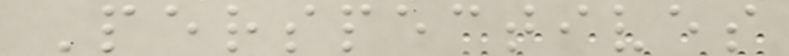Perspectives
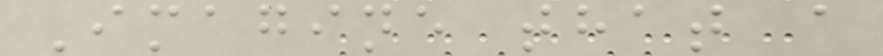Imagine that a
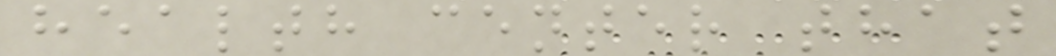health center that
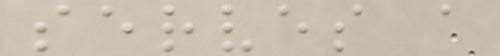serves a
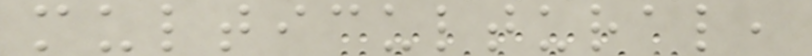multicultural,
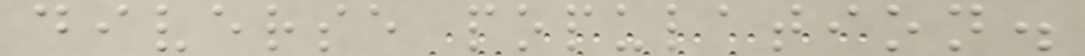diverse population.
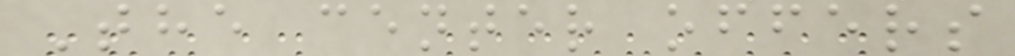The center offers
